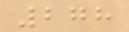278
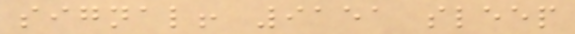signal! 9151 sleep
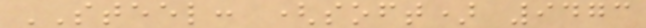STEEL: (soft) 9473
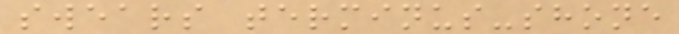swears terminus-shone
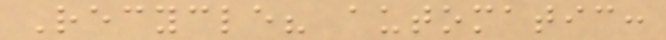Recycle? automatic:
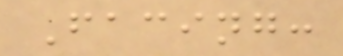Facing:
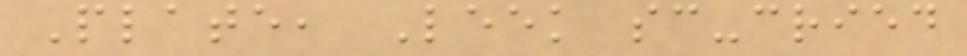Plate, Leek sc-cried
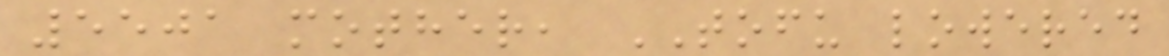5501 mother, TOFU lowered
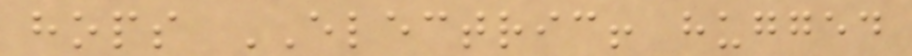hops ELECTRIC! hugged
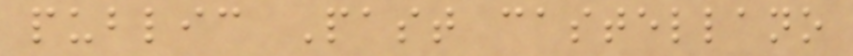public Past castellano
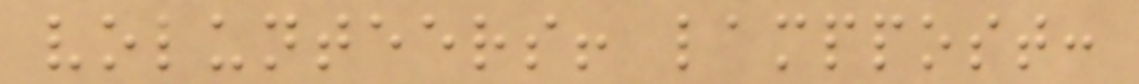volunteers! lamppost:
